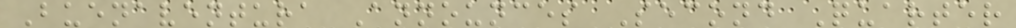Buenaventura Announces Second Quarter
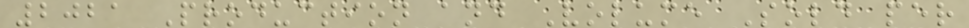2021 Production and Volume Sold per
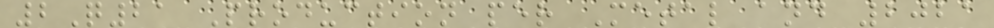2Q21 Production per Metal and 2021
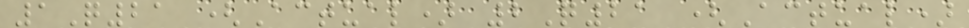1Q21 (Actual) 2Q21 (Actual)
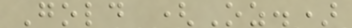Gold (Oz.)
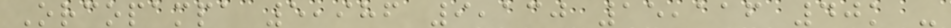Orcopampa 5,986 9,130 15,116 40k -
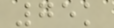75k
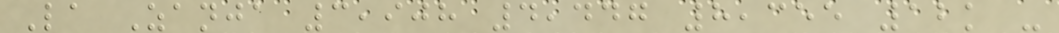La Zanja 3,908 4,447 8,355 12k -
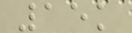15k
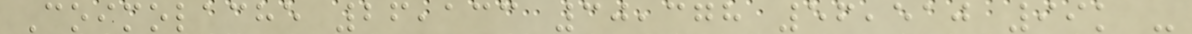Coimolache 26,133 30,378 56,510 99k -
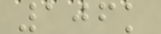106k
